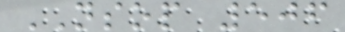NSOP 506
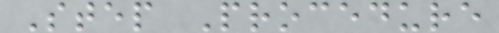Step Procedure
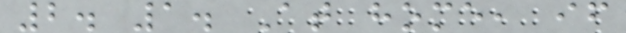2. 1. At home, if
